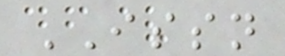ISSN
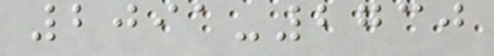2091-2730
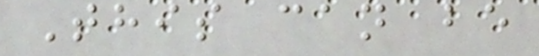This can be
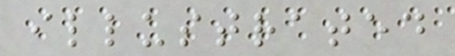illustrated
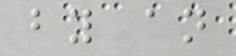by an
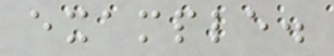example.
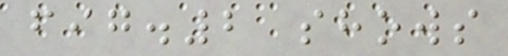fig.2 shows
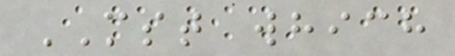MST which
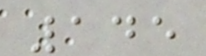145
